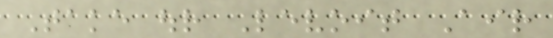Take our Levoit Air
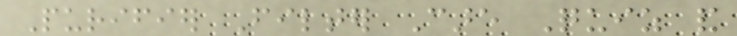Purifier Filter Care Quiz and
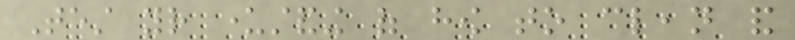Test your understanding of how to clean and
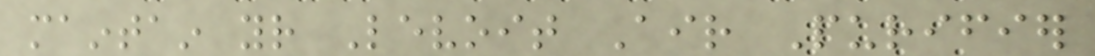maintain your Levoit Air Purifier
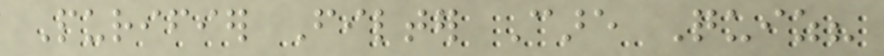Purifier Filter Care Quiz?
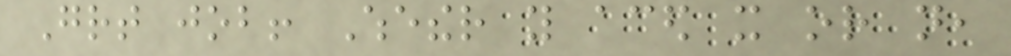Great job! Whether you aced it or not,
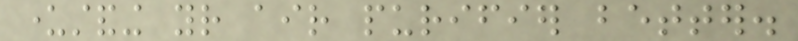understanding your air purifier better.
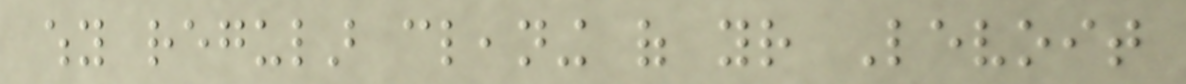why regular cleaning of your Levoit
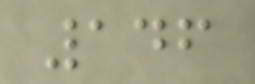146
